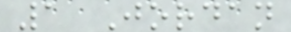1 Jordan
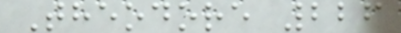Theodore 226
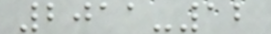2011-12
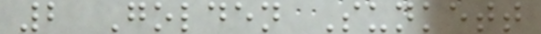2 Golden Sunkett
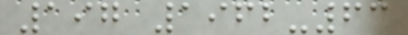197 1962-63
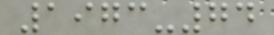1973-74
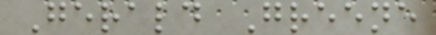Gerald Greene
